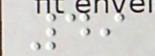49
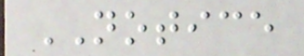NOTICE
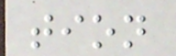tion
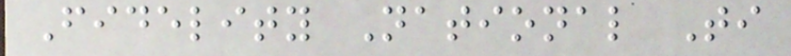Fidelity National Ti
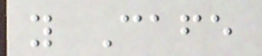y Cafe
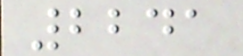2241
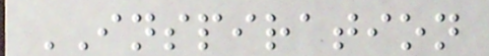INSPIRATION
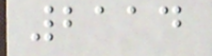2114
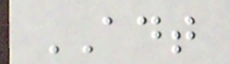ADT
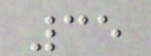35
